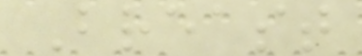Breast
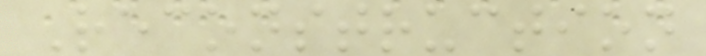Reconstruction
